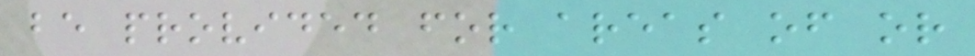be provided for areas of or
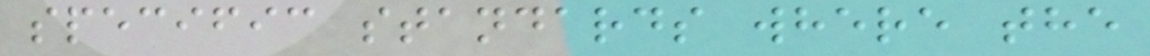specific standards where the
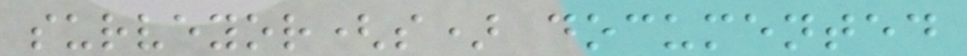surveyor(s) documented
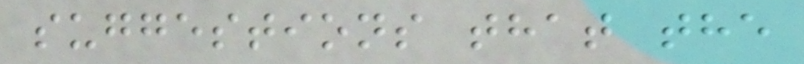suggestions that the
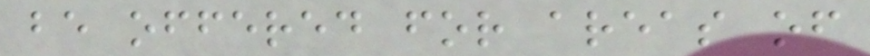be offered for areas of
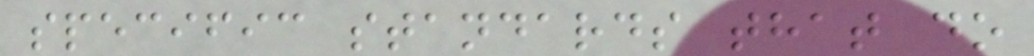specific standards that do
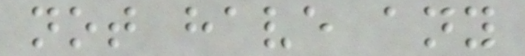not have any
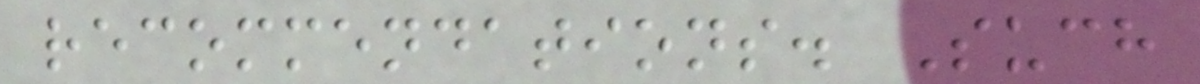recommendations. Such
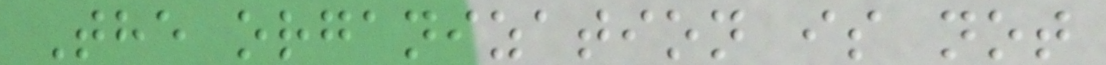The organization is not
